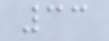33
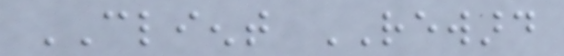CLIENT REWARD
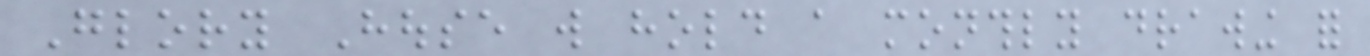Glory House will hold a monthly drawing for
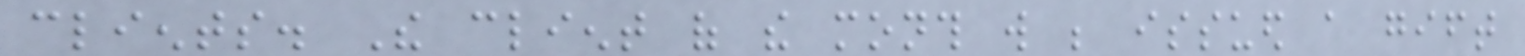clients. The client of the month will be issued a gift
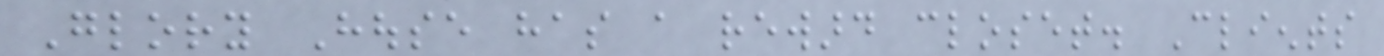Glory House has a reward closet. Clients
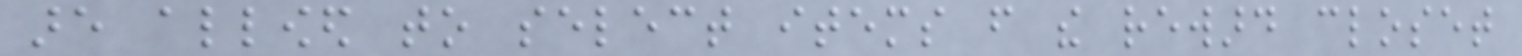are allowed to select items from the reward closet
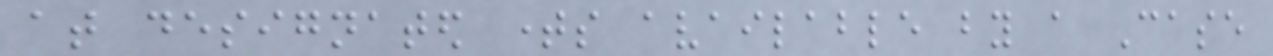at designated times available by a Case
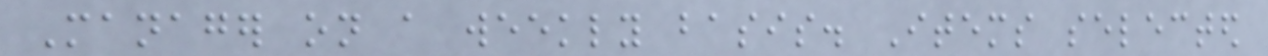Manager on a weekly basis. Items selected
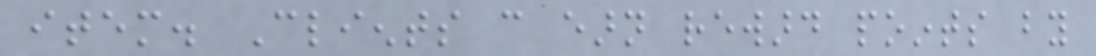item. Clients can earn reward points by
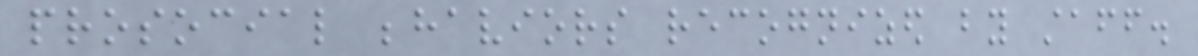prosocial behaviors recognized by staff.
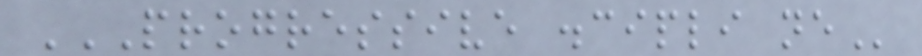PROGRESSIVE DISCIPLI NE
